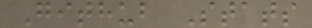Github Stats
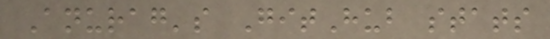Anurag's GitHub stats
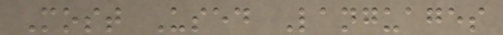Most Used Languages
